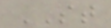ST
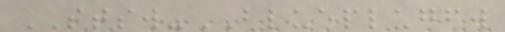STSW-BLUEPLUGFW
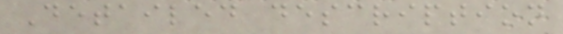Detailed description
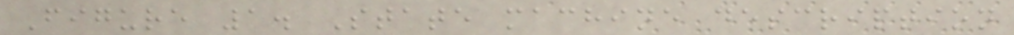Figure 1. State machine description
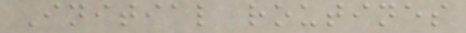Initial routines
